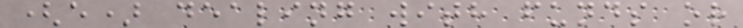(e) dealing with funds or
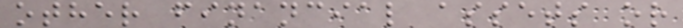other financial assets or
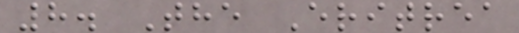8. The Eritrea
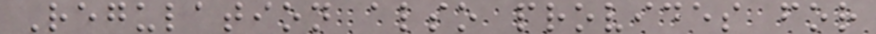Regulation also provides for
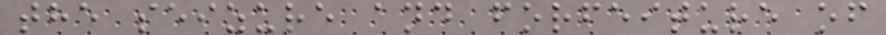the seizure and forfeiture of
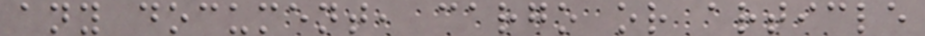any document, cargo or article
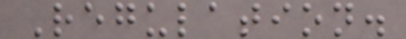Regulation.
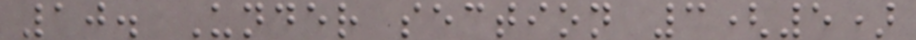10. Under section 3(5)
